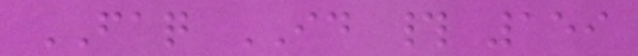FAQ ID # 159
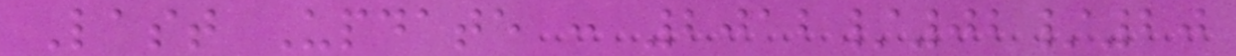Last Update : 2012/02/20
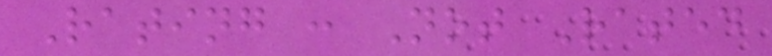Rating : Not Rated
